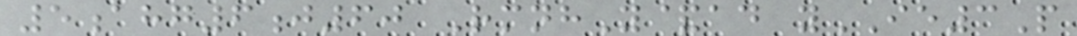5ahg6j60 RmnhY&ad yIE3P
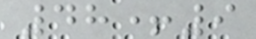48+9
